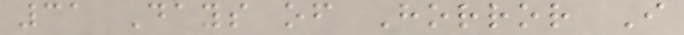31 Days of Horror I
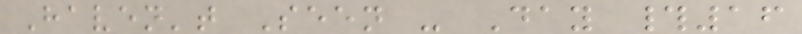Haven't Seen - Day #16
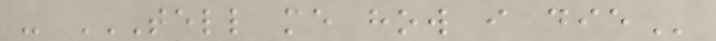- TELL ME HOW I DIE
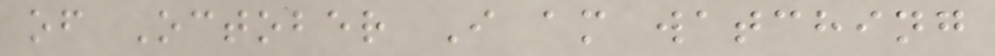of October I am watching
